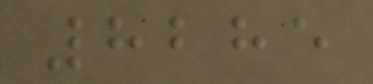8285
